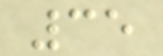35
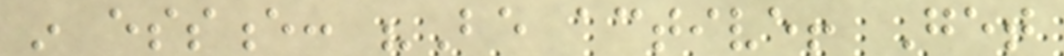in essence: "Be active! Get
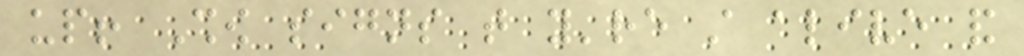up! Show signs that you're still alive and
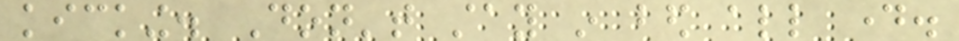kicking. Don't stay in bed all day.
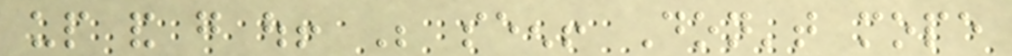up and go out! Be seen! Don't mope
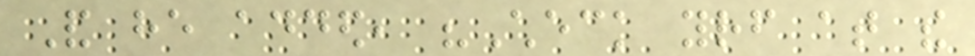And he added, "Check yourself at the
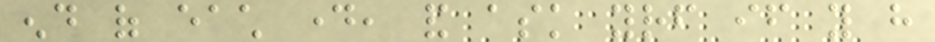end of each day, and ask yourself if you have
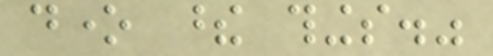done these things."
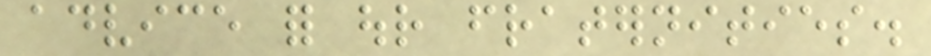advice for our fraternities.
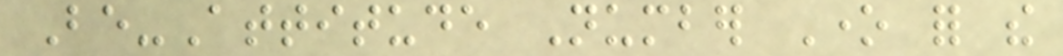Be-Attitude Number One for the
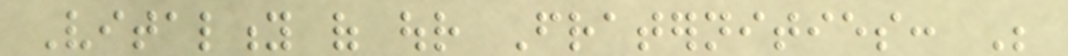Vitality of our Fraternities: Be
